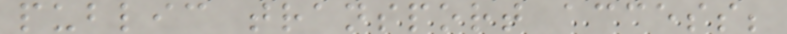public transport access;
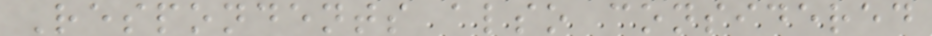Respondents also considered
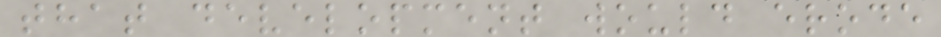that development would erode
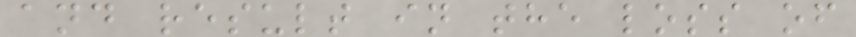and result in the loss of
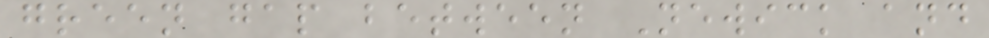green gap between Newick and
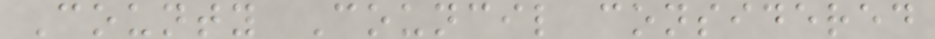County Council considered
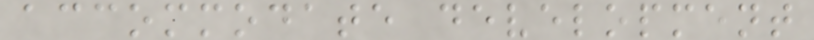accommodate development
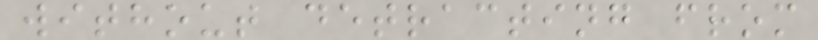without detracting from
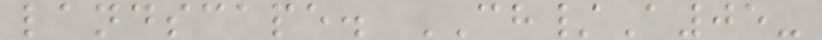landscape. CH/A05-
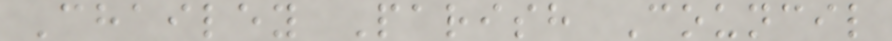Chailey Parish Council
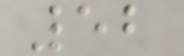52
